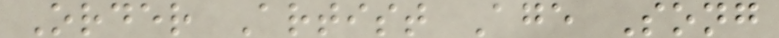Order Artist Age Song
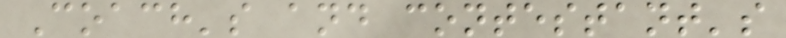Coach's and contestant's
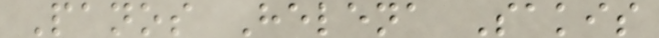Panos Helena Sakis
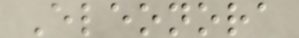Eleonora
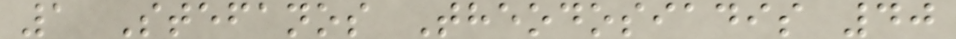1 Stefanos Theodosiadis 40
